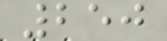250
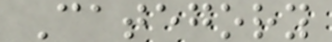Category
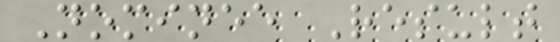Nominee Result
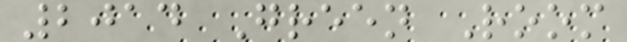2014 Green Room
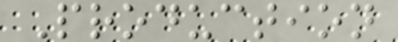Production
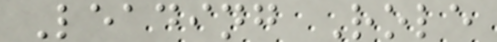Leading Role
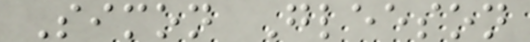Simon Gleeson
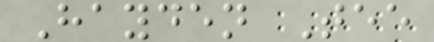Hayden Tee
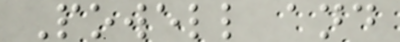Powell and
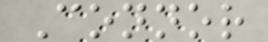Connor
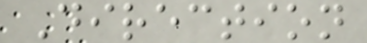Direction
